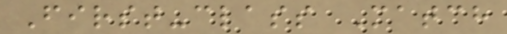First-class Match
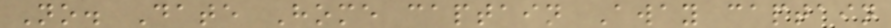No. Date Home captain Away captain
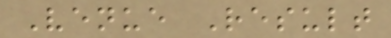Venue Result
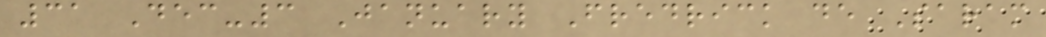31 Dec-3 January Fredrick de Saram
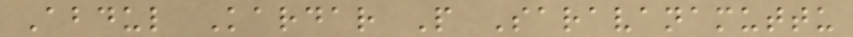Abdul Kardar P Saravanamuttu
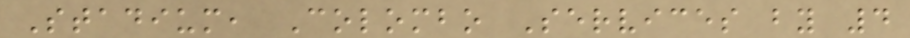Stadium, Colombo Services by 4
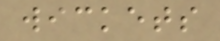wickets
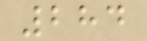284
